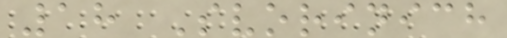18 Svorinich
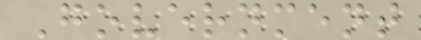Government
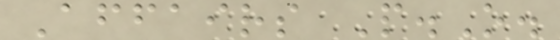Affairs P.O.
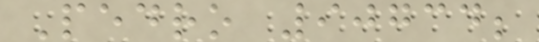Pedro 90734;
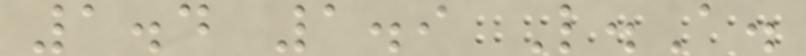1.4 1.9 L.A.
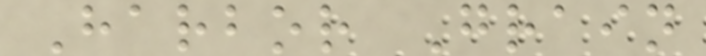Harbor Grain
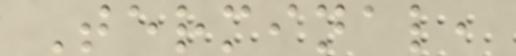Terminal,
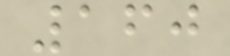160
